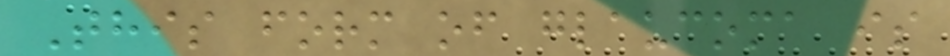This form of glaucoma is
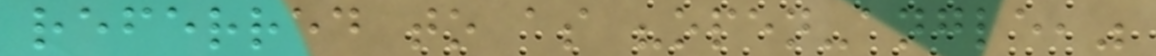referred to as "open-angle,"
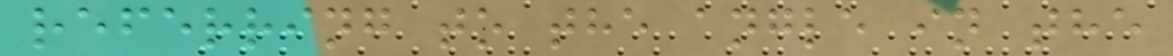referring to the angle in the
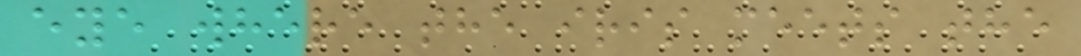eye where the iris meets the
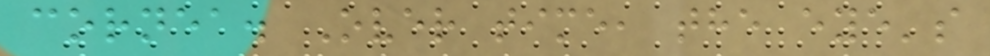cornea. Over time, the eye's
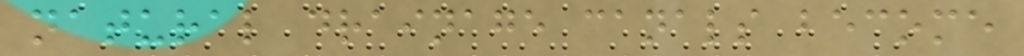natural drainage canals become
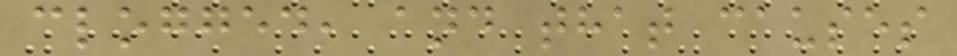clogged, and that causes
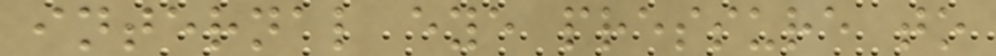internal eye pressure to
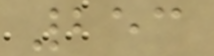253
